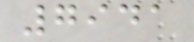7941
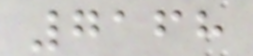7168
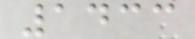1433
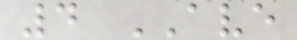4 AVE
